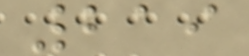219
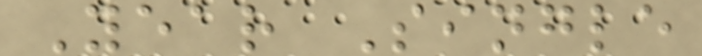Year Single
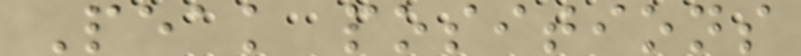Peak positions
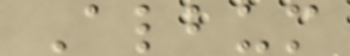Album
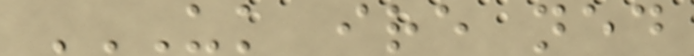UK IRE NED
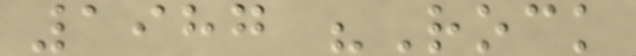1987 "Rock
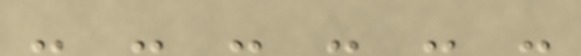- - - - - -
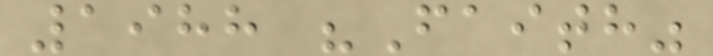1988 "Faith"
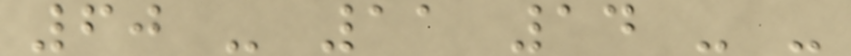60 - 11 14 - -
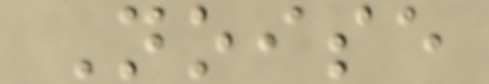Noise
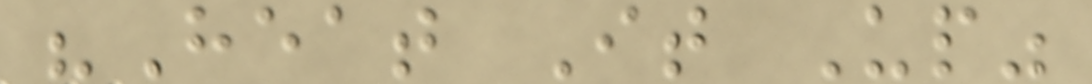"Heat It Up"
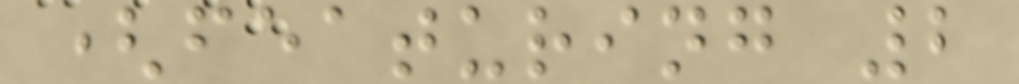(featuring 2
